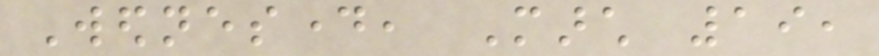Wednesday, March 19,
